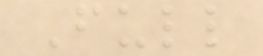Full
